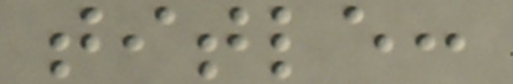title:
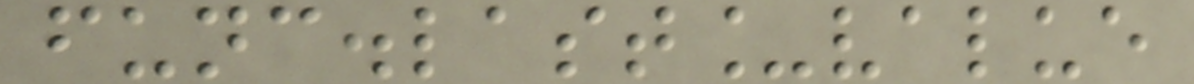func.last_value
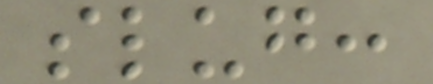slug:
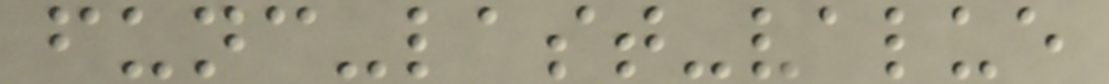func-last-value
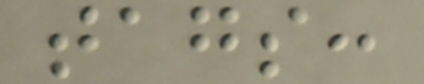tags:
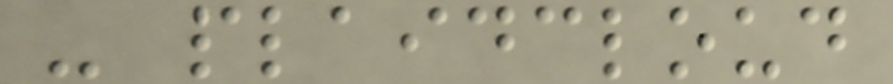- plaidcloud
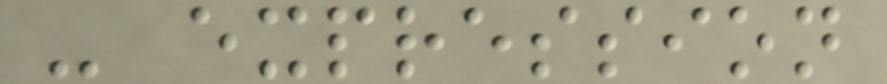- expression
